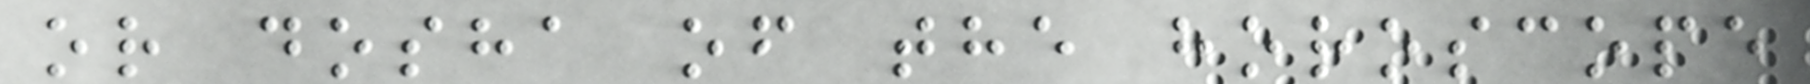or dosha of the horoscope
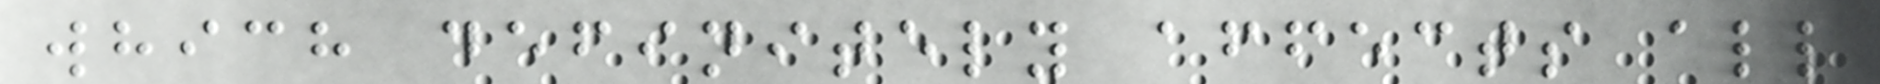which definitely affects all
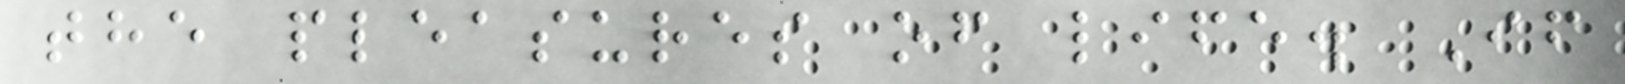the pleasures of life. If
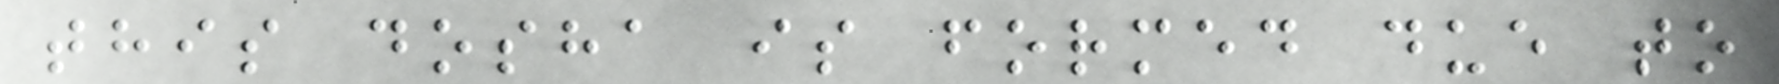this dosha is formed due to
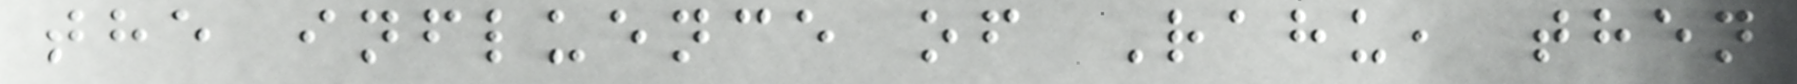the influence of Rahu, then
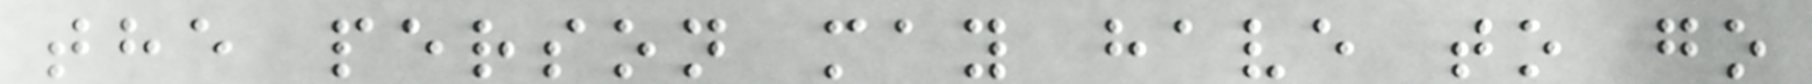the person may have to go
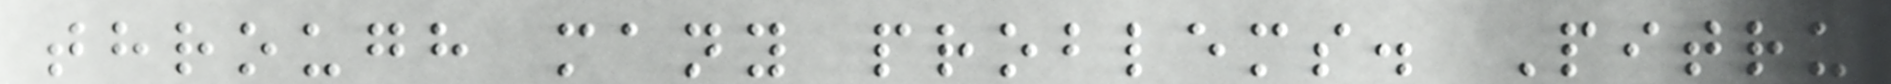through many problems. Pitru
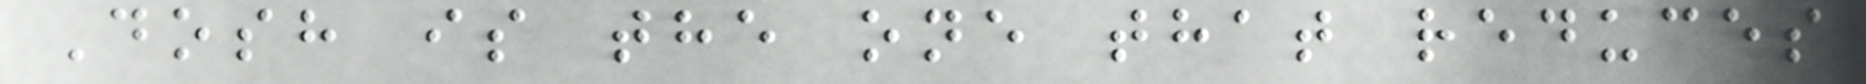Dosh is the one that reduces
